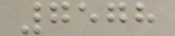7578
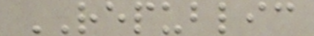REPUBLIC
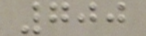700
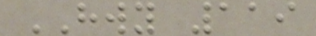HWY 119
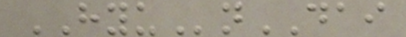HYUnDAI
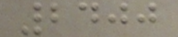2400
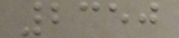2350
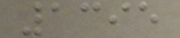1395
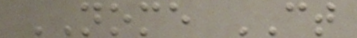NOME CT
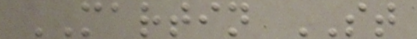MARTIN ST
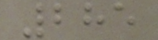285
